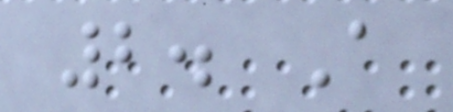2. A
